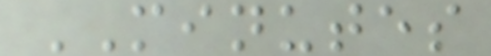MINUTES
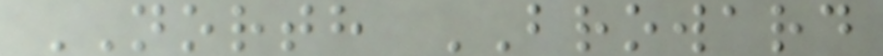NORTH BROWARD
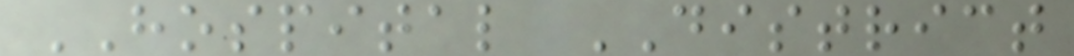HOSPITAL DISTRICT
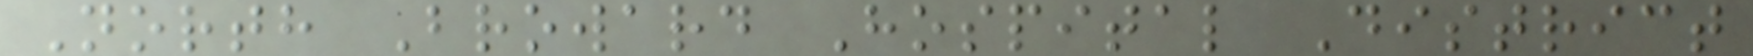North Broward Hospital District
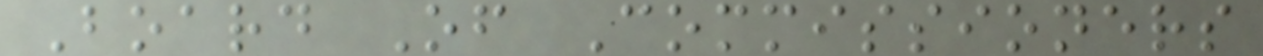Board Of Commissioners
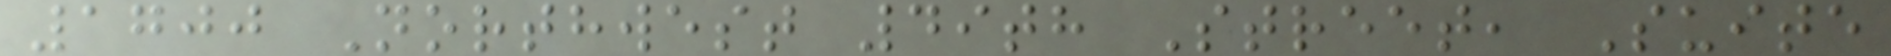1700 Northwest 49th Street, Suite
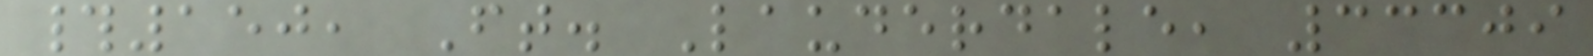#150, Ft. Lauderdale, 33309
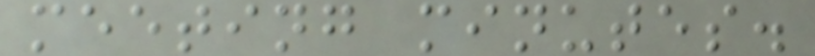meeting minutes.
